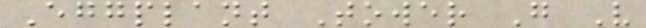Eggplant Tower G V
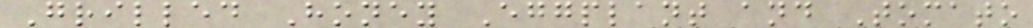Grilled Honey Eggplant and Tomato
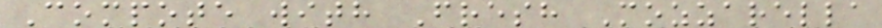Compote with Fresh Mozzarella
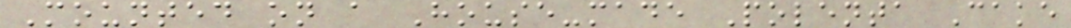Mounted on a House-made Polenta Cake
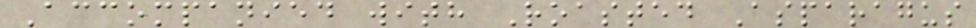Accompanied with Roasted Asparagus
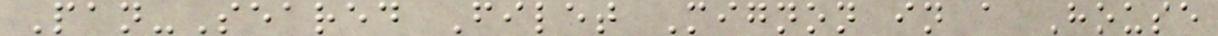Pan-Seared Filet Mignon in a House
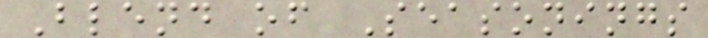Blend of Seasonings
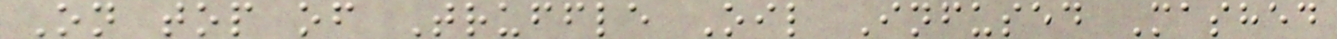On top of Truffle Oil Infused Mashed
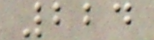224
